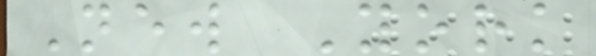New York
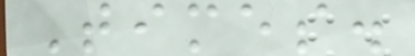Times.
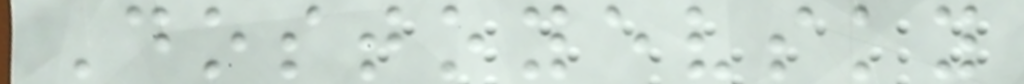Dostoyevsky
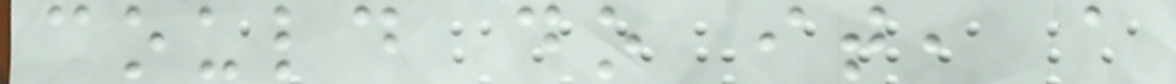could do it, a
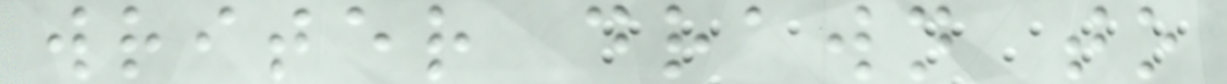writer drawn to
